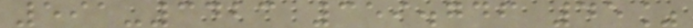591-3423 359.746 45%
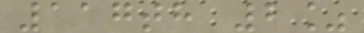117th 2%
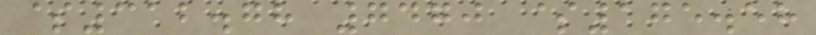$312.78 7470 $175.58
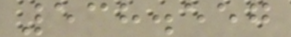538.557
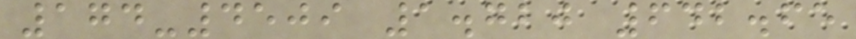174-4509 1.720 642.65
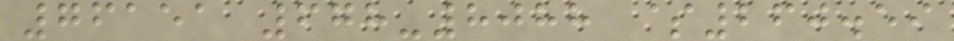76151 678-8088 $260.59
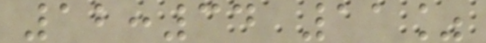12:34 11%
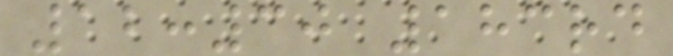12:30 183rd
